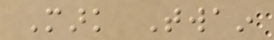Mark Twain
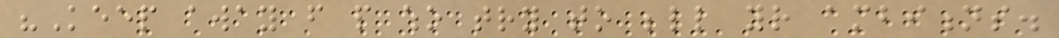"Keep away from people who try to belittle your ambitions.
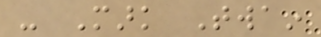- Mark Twain
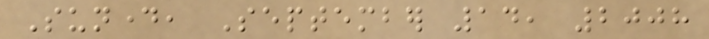Sunday, September 14, 2008
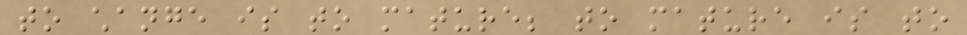to change is to mature; to mature is to
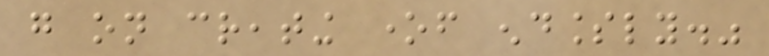go on creating oneself endlessly."
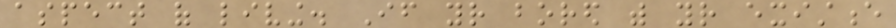aspect of living. If your bored with your existence
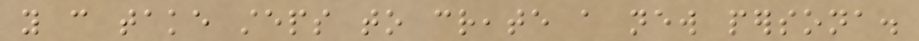you can take steps to create a new persona.
